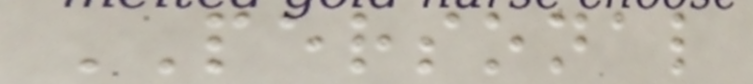PERSONAL
